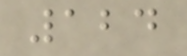124
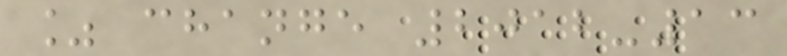% change 2012-13
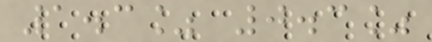1.3% 0.3%
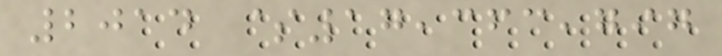2014 $17,363,797
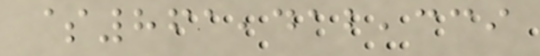$861,412,339
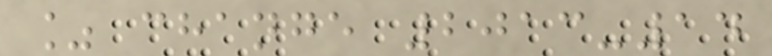% change 2013-14
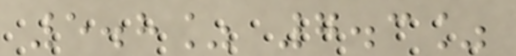5.8% 7.3%
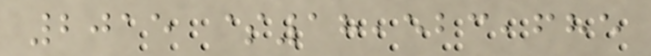2015 $18,523,685
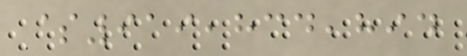$919,834,894
